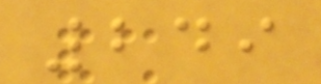249
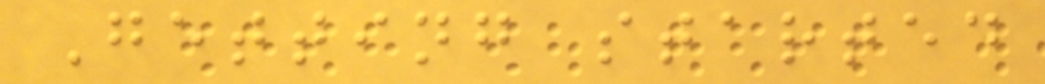Getting started
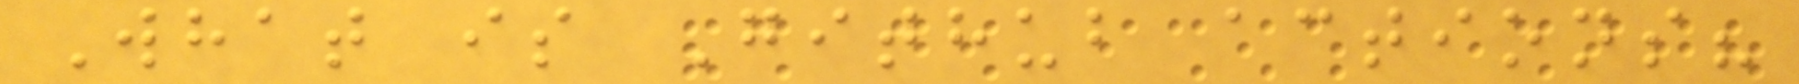What is Github actions?
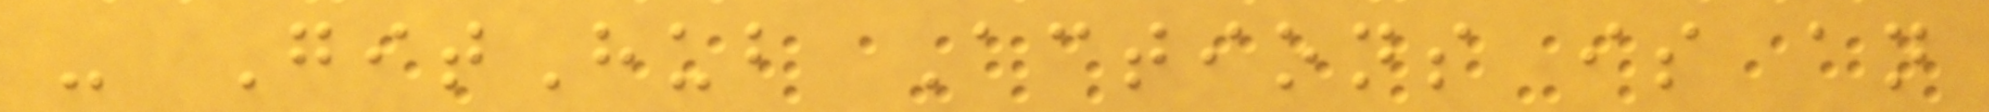- GitHub Actions is an
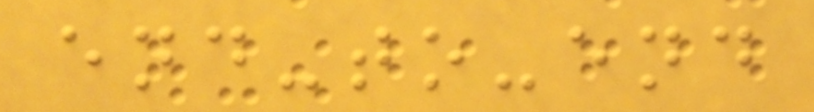end-to-end
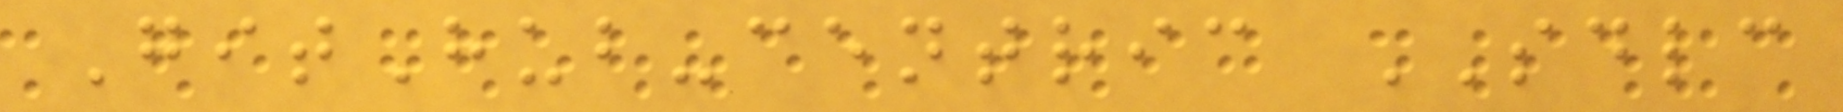GitHub-centric SDLC
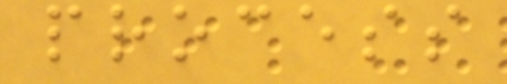process
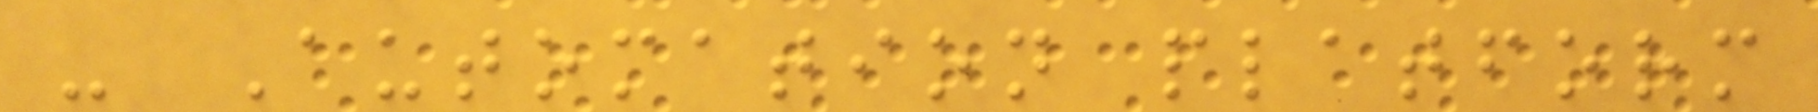- Automation platform
